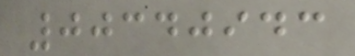00340943
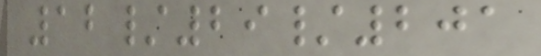12/29/201
